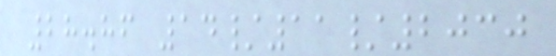28.86 14/11/2030
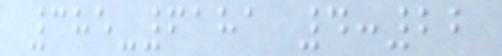385-6181 4:22
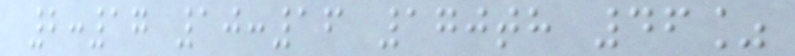2:17 10:16 170th 46%
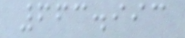663.993
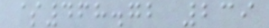$468.72 239
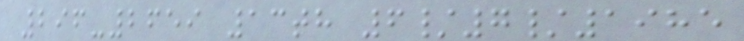296-2659 13th 6/7/1985
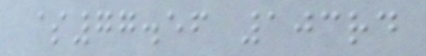$77.56 103rd
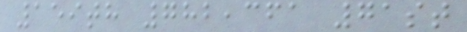159th 782,361 71st
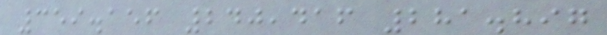359.156 240,416 281.897
